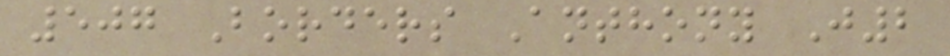507 Borders Anthony J2
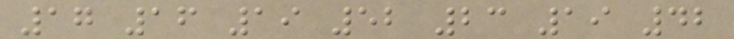17 16 19 52 23 19 42
